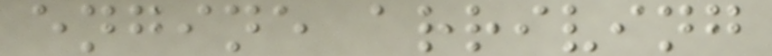engine arriving
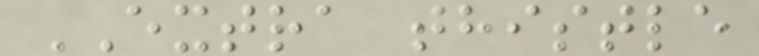EXTRA thistle
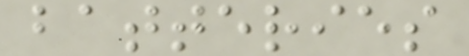batteries
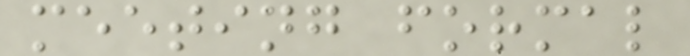meeting formal
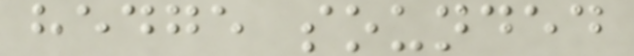hedge sounded
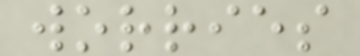worries
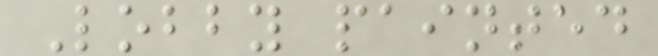Lobby painted
